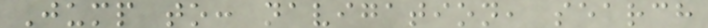Jump to: navigation, search
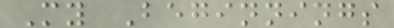My Beginnings
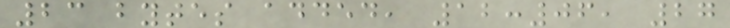23 bytes added, 12:06, 27
